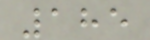185
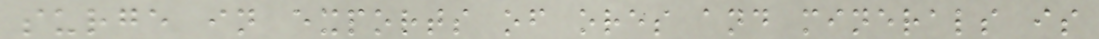surge in exports of ores and minerals is
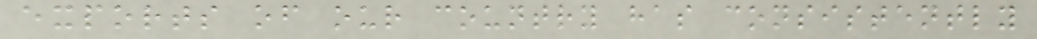exports of our country has consistently
